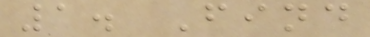1. Find
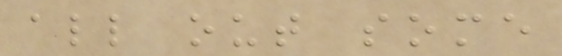all out some
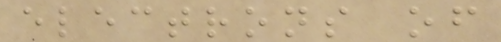electrons of
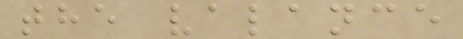the valance
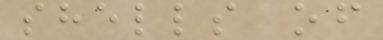shells of
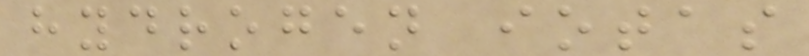hydrogen iotas
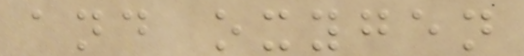and oxygen
